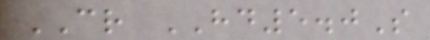CR HD5.0S
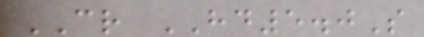CR HD5.0S
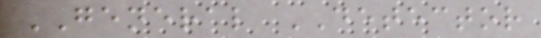GENERAL DETECTOR
